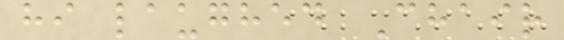hi laughed Chair
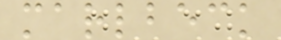marlbeck
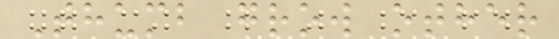Thumb grow other
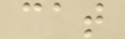cat
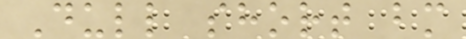Dull short bm
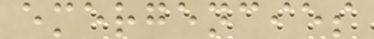emergencies
